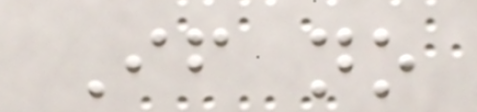If no
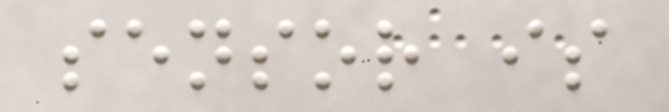sensor is
